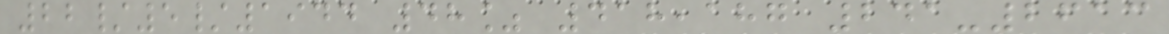22/5/1944 48% 418,187 241-2613
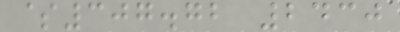$307.72 2430
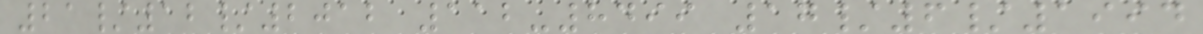21/12/2012 112-8499 17/6/1994
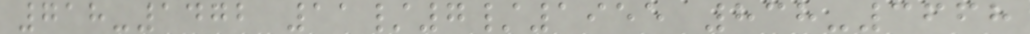718-1472 11/7/1955 838-3668
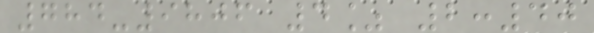784-9806 4% 2:40
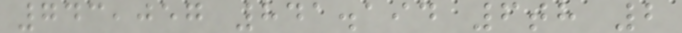743,057 841.194 6th 2
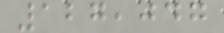127,047
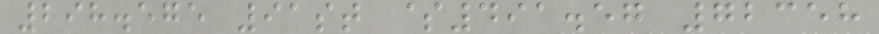298.575 91st $491.57 72358
